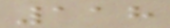118
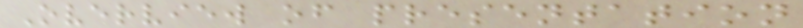Overview of presentation
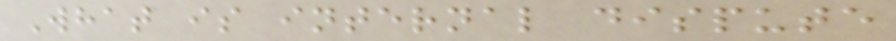What is internal dispute
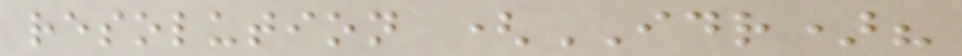resolution (IDR)?
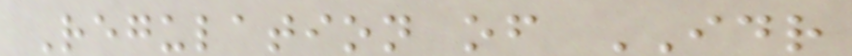Regulation of IDR
